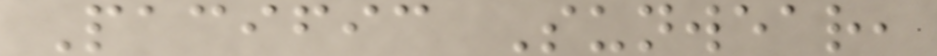Pacific Sunwear,
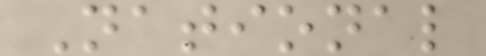National
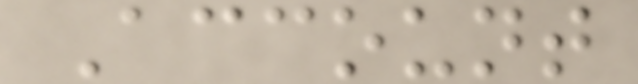Account
